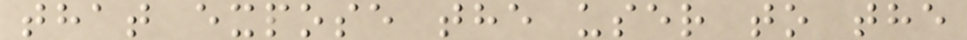that expose the user to the
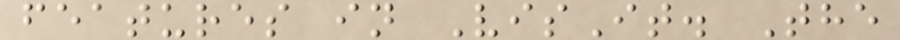features in VisIt. The
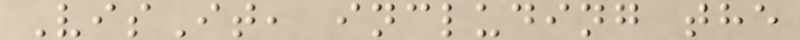VisIt, including the
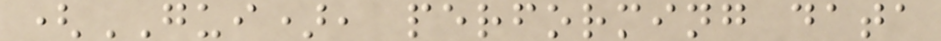(GUI), performing data
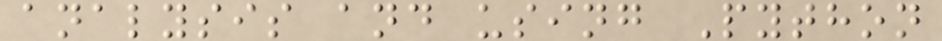analysis and using Python
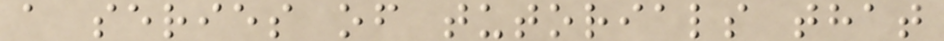a series of tutorials that
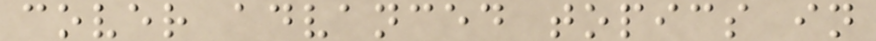cover advanced topics in
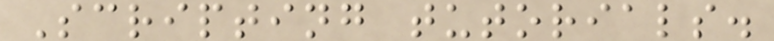Scripting tutorials.
